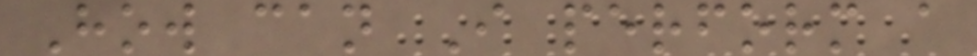How can I perform a
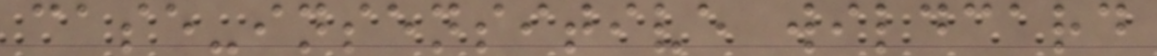case-insensitive wildcard
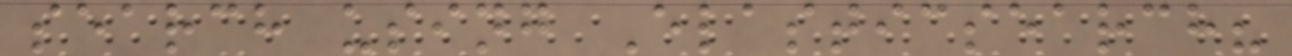search using Elasticsearch?
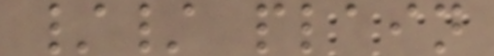// plain
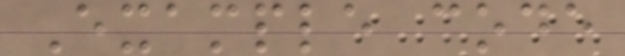Example code
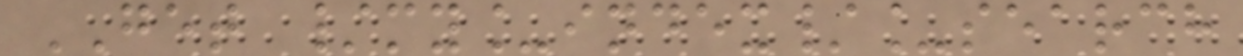GET /my_index/_search
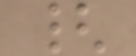{
